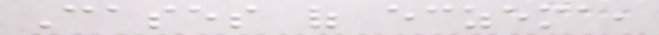Cases of eczema,
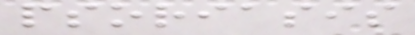psoriasis
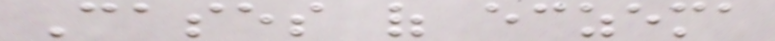Cases of eczema
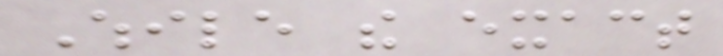While the exact
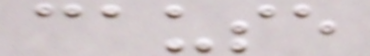cause
